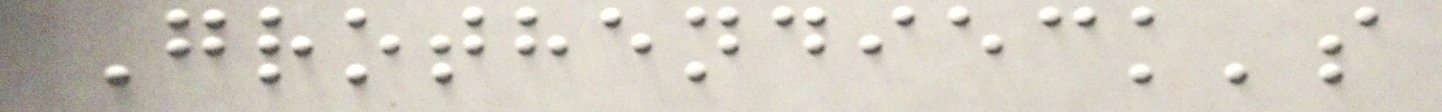Grothendieck's
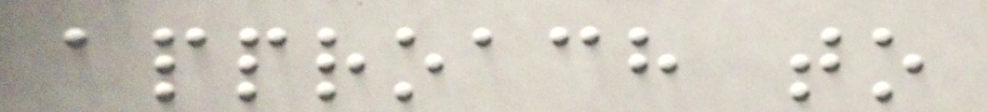approach to
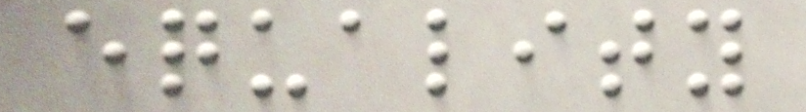equality
